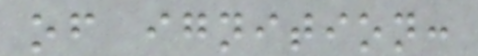of ignition:
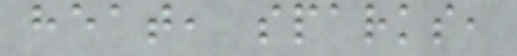heat, sparks,
